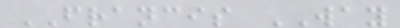FRANCIS WAY
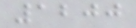1200
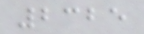2325
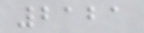2121
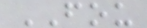FOU
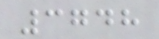3748
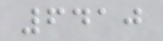6410
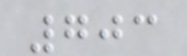703
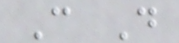C D
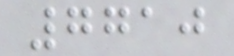7710
